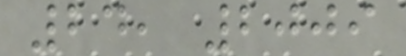24, 2009
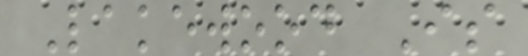Lakewood Is
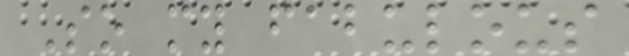So my fabulous
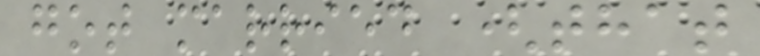got married (that
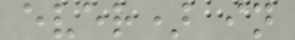ever) in
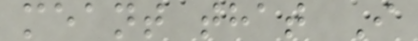meant that I
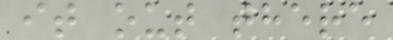it out there
